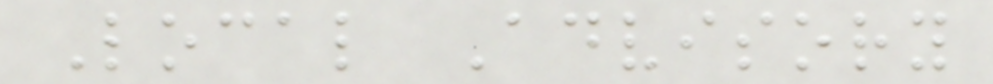Local Advisory
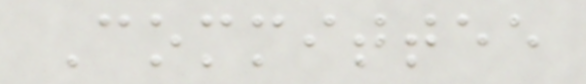Committee
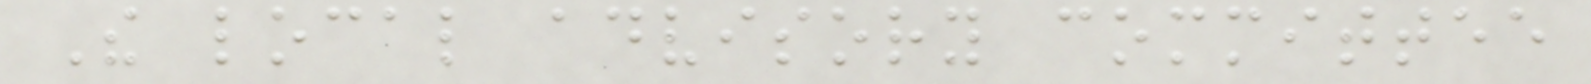The local advisory committee
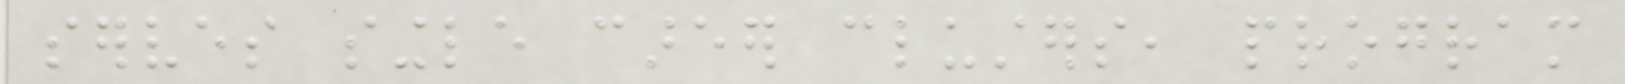serves single career clusters, program
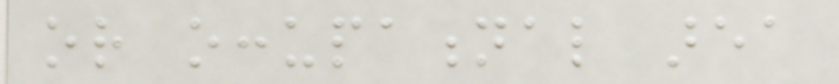or occupational area
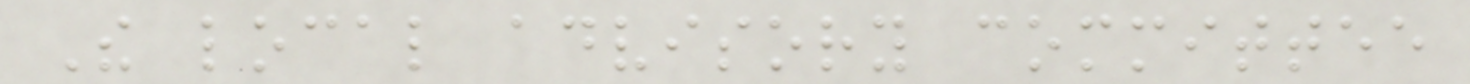The local advisory committee
